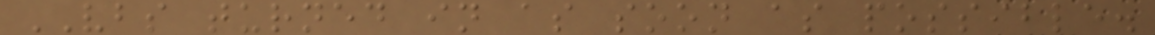VBS turned in as soon as possible.
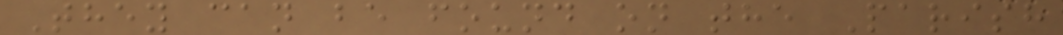They can be found on the Parish
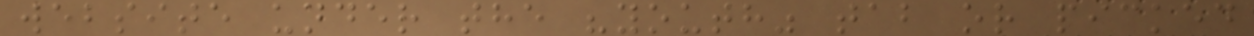website under the "youth" tab or picked
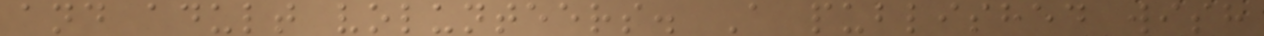and adult volunteers. A published wish
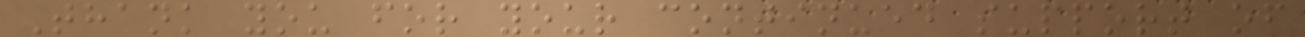Thank you for your continued support of
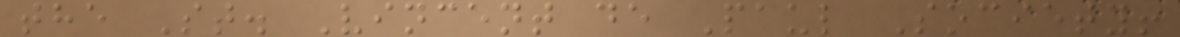the St. Vincent de Paul Society!
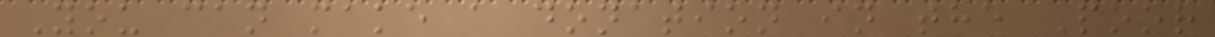You can make a donation in the Poor
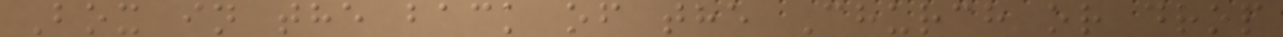Box in the back of the Church or drop
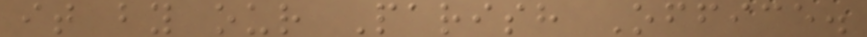it by our Parish Office.
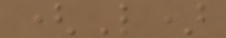(L)
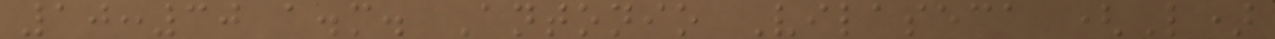10:30 a.m. Antonio Vilaseca (L)
